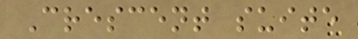Crescent suite
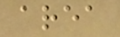area
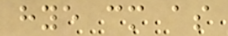hye cm as
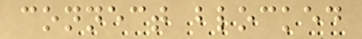connect blocked
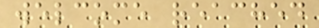welcome reached
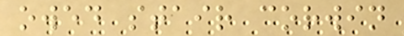owed stair corwin
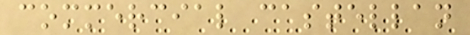commercial castellan
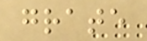grate
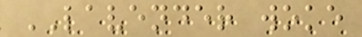LAVENDER woke
